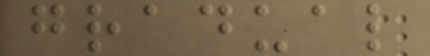gradual
